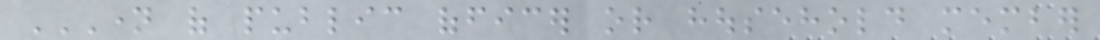NAME OF PUBLIC OFFICER OR HOUSEHOLD MEMBER
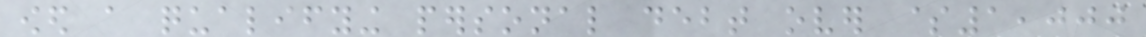owed a qualifying personal debt over $1,000
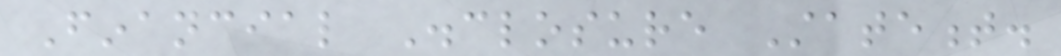Financial Disclosure Statement.
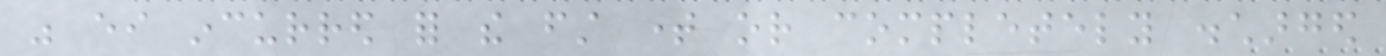was either incurred for the first time or completely discharged
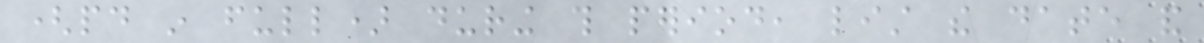(paid in full) during this period, list the date and
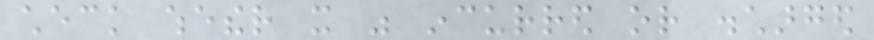check whether it was incurred or discharged
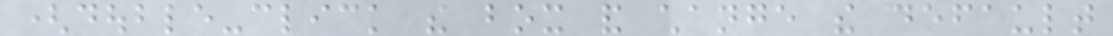(double-click the box and change the default
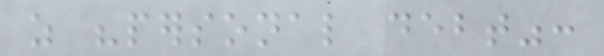as "personal debt":
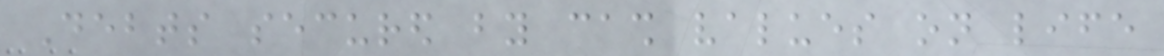Debts secured by cash values on life
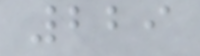229
